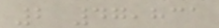2 47,831
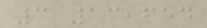3 13,654
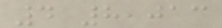4 8,013
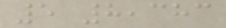5 8,383
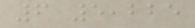6 5,225
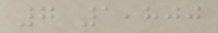7 1,800
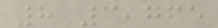8 3,765
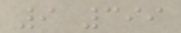9 399
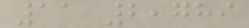11 2,789
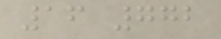16 772
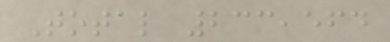Total 233,564
